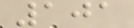101
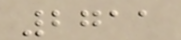2711
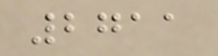2711
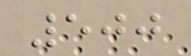500
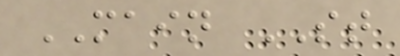MAIN ST
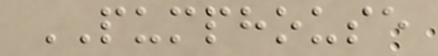PUMPHOUSE
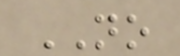NO
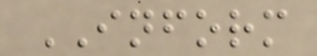INFORM
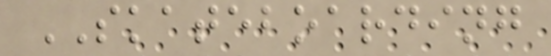SKATEBOARDING
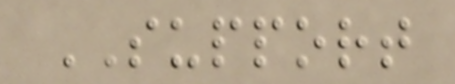SUPPORT
